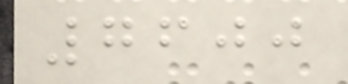7600
